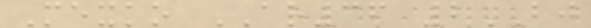Mexko AR36 2BJ
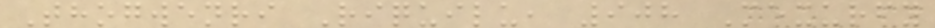Thogwenri Riquilu, 908 Mexurfy
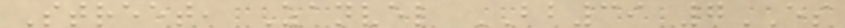Street, Zanvel BB39 7ES
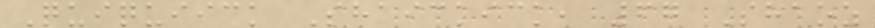Quiquiick Shaickick, 67 Shaoz
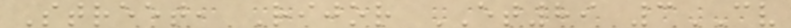Street, Rijor ET89 3CV
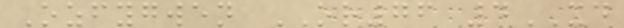Ozfygwen OR76 4XD
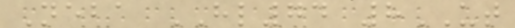Neba HL74 8UT
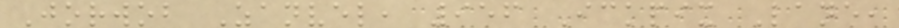Jorwob Zanvel, 956 Ickpix Lane,
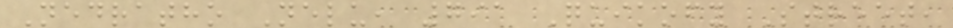Nedratho Nelu, 791 Quikofy Street,
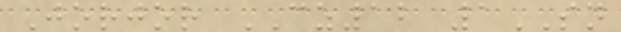Jorjor CZ12 1SN
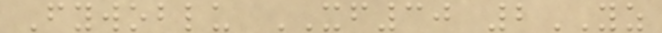Fywoblu XF30 2YZ
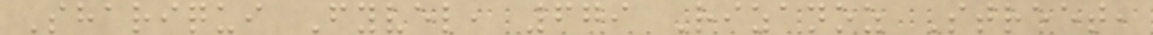Shariqui Fyvel, 679 Rizanoz Street,
